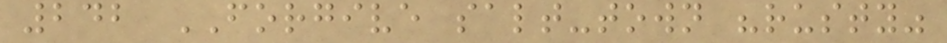242 FORGIVE salt-town "rusty"
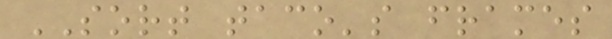SORT taco's frames
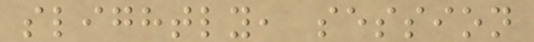slightly, session
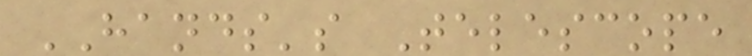HANDS's Telescope
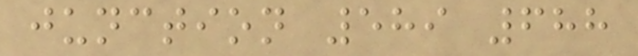junction 589 688
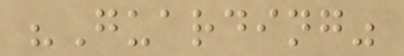"Guarding"
